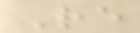Re
